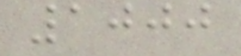1000
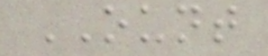OUNT
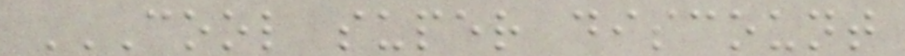COOL SUPER DISCOUNT
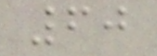60
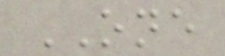ONE
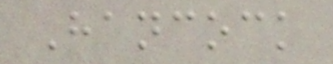Hancock
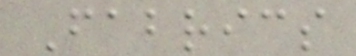Fabrics
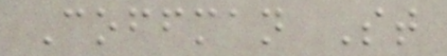Coffman St
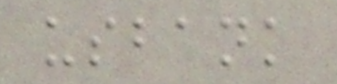usbank
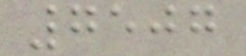7507
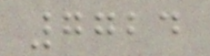7724
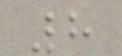8
